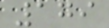179
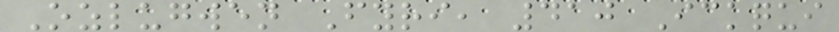Ozlugwen Fyri, 410 Ickqui
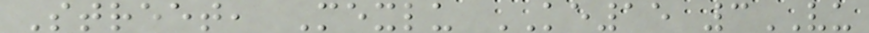Street, Mexlu KE15 3VU
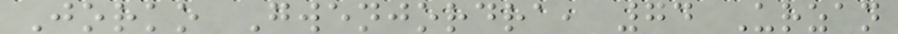Jorko Gwenjordra, 74 Urzan
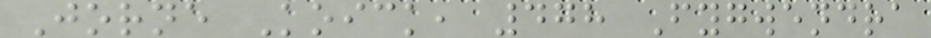Jorne Koick, 478 Fygwendra
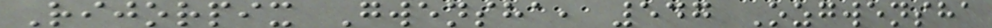Rijorpix Gwensha, 547 Ozgwensha
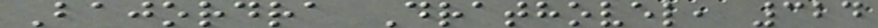Bajordra Drathovel, 324
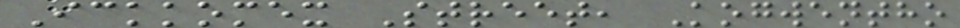Ickkomex Street, Kogwentho
